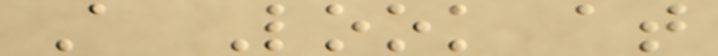A Look at
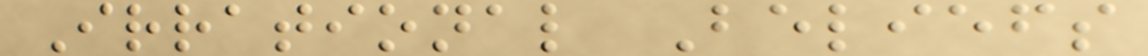Irrational Beliefs
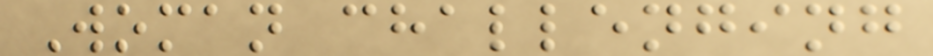Woman challenging
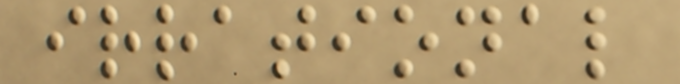irrational
